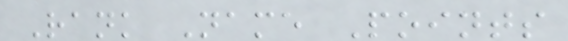Rank Name Points
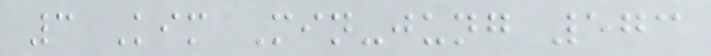3 Kim Min-jung 573
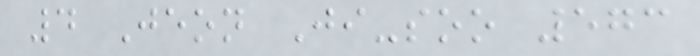4 Jeon Ji-soo 573
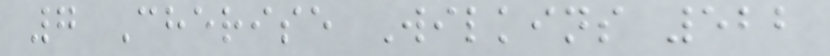7 Cherise Wilkins 522
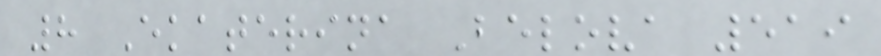8 Ekaterina Belova 519
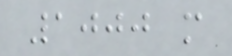1000 m
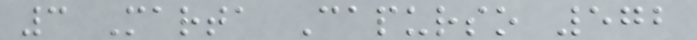3 Marta Capurso 572
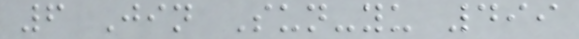6 Jin Sun-yu 499
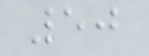50
